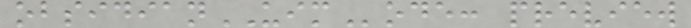obsidianUIMode: preview
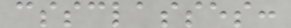cssclasses:
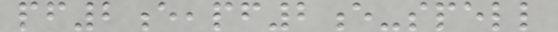pf2e,pf2e-spell
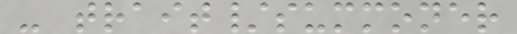- trait/summoner
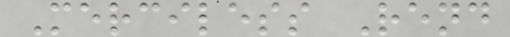Merciless Rend
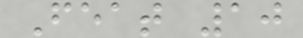Feat 10
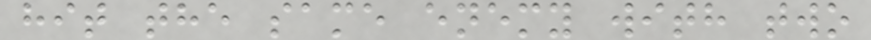hit the same enemy with two
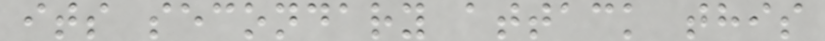its secondary attack this
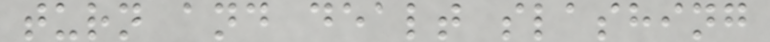turn and dealt slashing
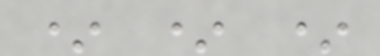* * *
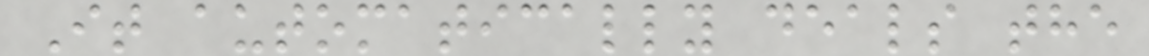It automatically deals the
